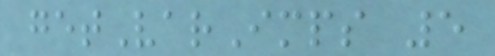getVarImps 5
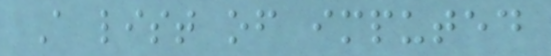A list of imputed
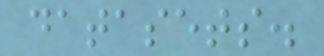datasets.
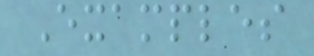Examples
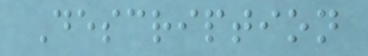Description
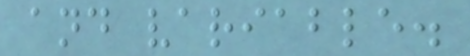and variable.
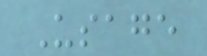Usage
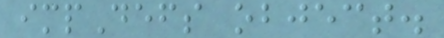impDefs object.
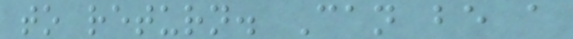to return. Can be a
